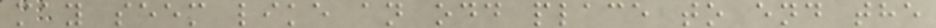may seem like an odd place to end the
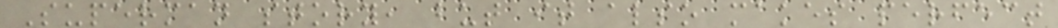Superman story, but it also makes perfect
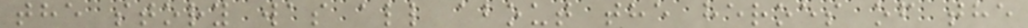the story was all about the heroes of the
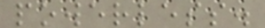powerless.
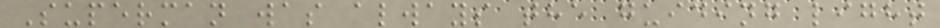Superman was always the guiding light
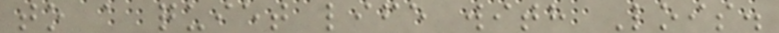to a quiet life with Lois.
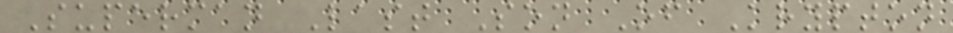Superman Last Son Of Krypton
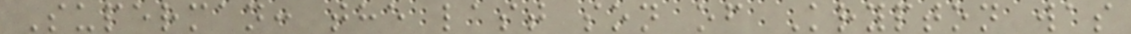Superman: the last son of Krypton was
